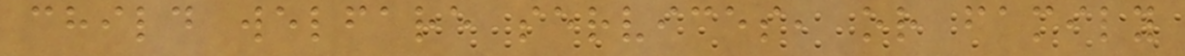child welfare services, or family
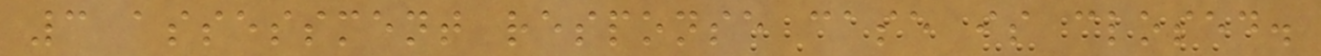3 assessment response case is closed.
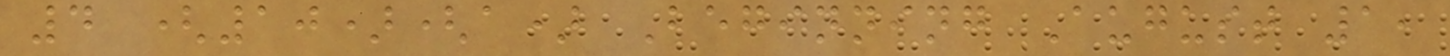4 (10)(a) Beginning August 1,
